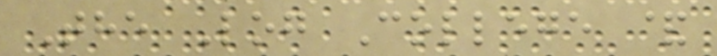The Log College &
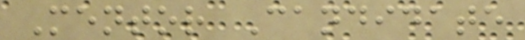Mentor Candidate
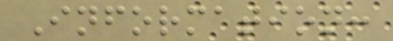Information:
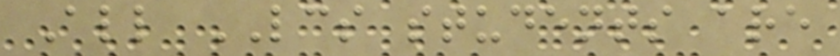All LCS students are
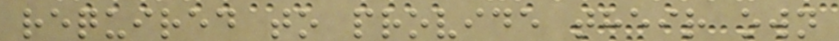required to provide their own
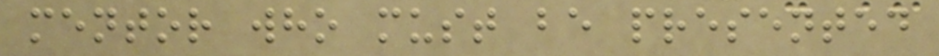mentor who must be presented
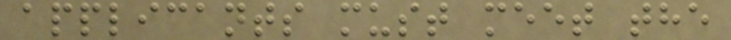applicants must meet the
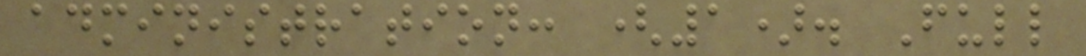administration: (1). Full
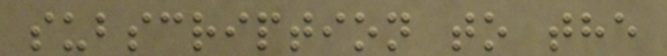subscription to the
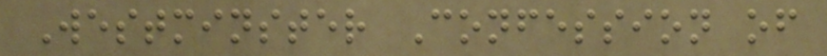Westminster Confession of
